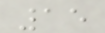15
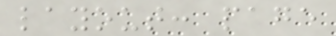layout: page
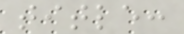title:
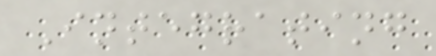Integrating
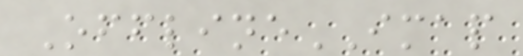OfflineIMAP
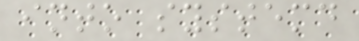into systemd
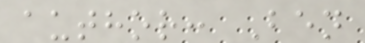author: Ben
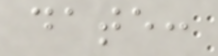date:
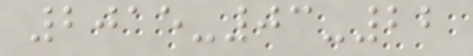2015-03-22
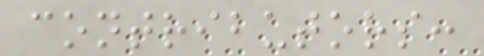contributors:
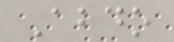Abdo
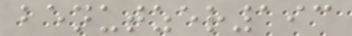benutzer193
